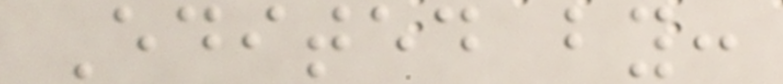Edited by:
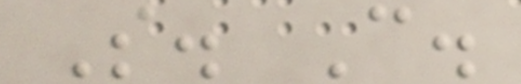S. C.
